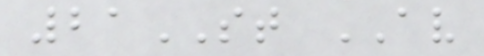21ST AV
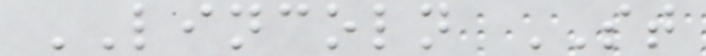LINCOLN ST
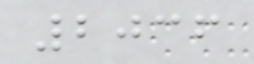2036
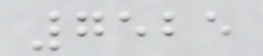7525
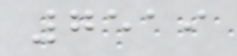7519
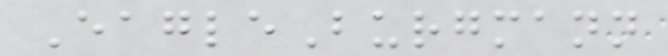EagleBurgmann
